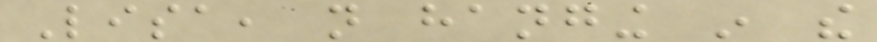Lisa, not hanging in the
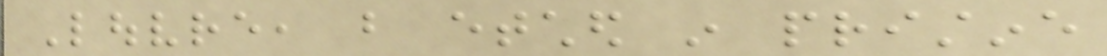Louvre, but etched in pristine
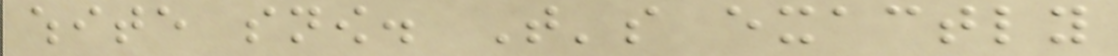white snow. That's exactly
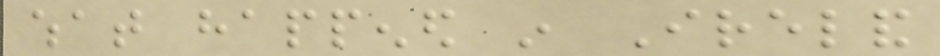what happened in Ireland
